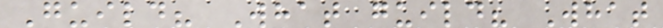Guild? What guild? What
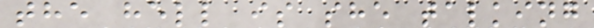the hell is she talking
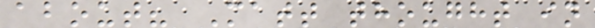about? Matt thought in
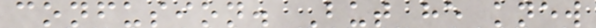confusion. But he knew
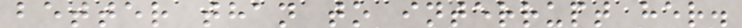better than to interrupt her.
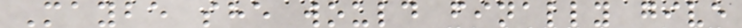Maybe she would finally give
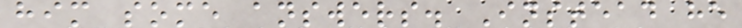him some answers. Instead he
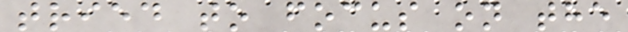tried to focus on the
